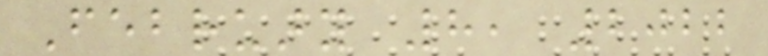February 8, 2022
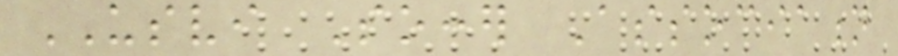USVI Soccer Association
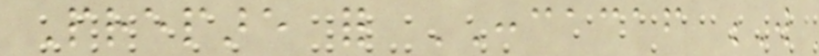Prepare for CONCACAF W
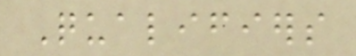Qualifiers
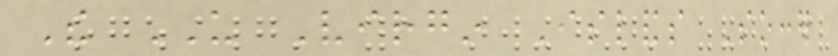The US Virgin Islands Soccer
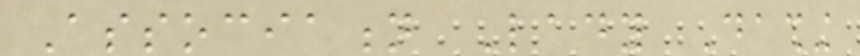Association Lady Dashing
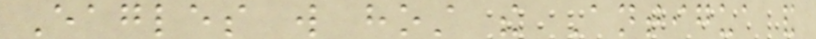Eagles will host the Antigua and
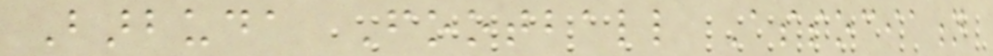Barbuda Football Association
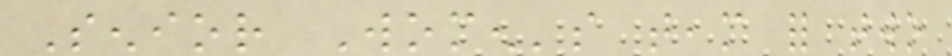Senior Women's team for two
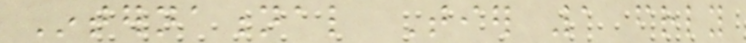International Tier 1 friendly
